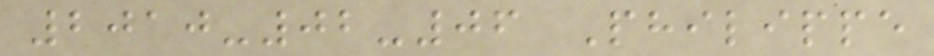2010-02-06 Philippe
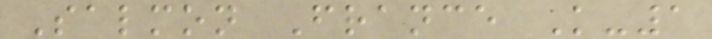Salmon France K-1
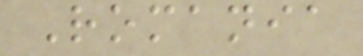Romania
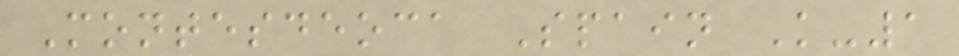Montesdeoca Spain K-1
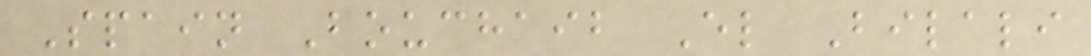Spain Bouchaib El Bilali
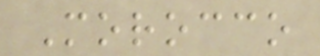Morocco
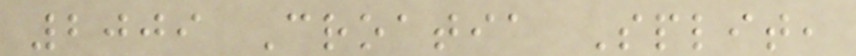2009 Croatia Split,
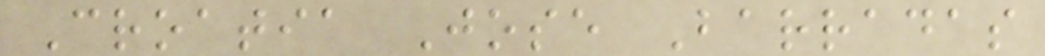Croatia Jose Barradas
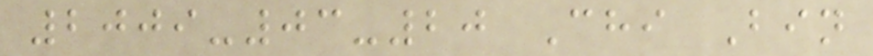2009-03-20 Chi Bin
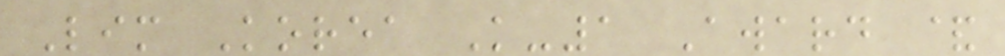Lim Korea K-1 Award &
